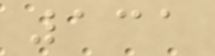131
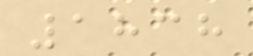1838
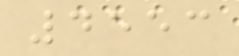4553
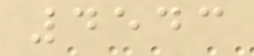4543
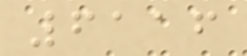6116
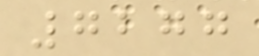7277
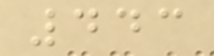443
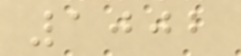1002
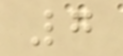7
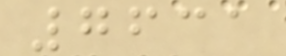7631
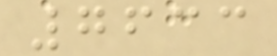7633
